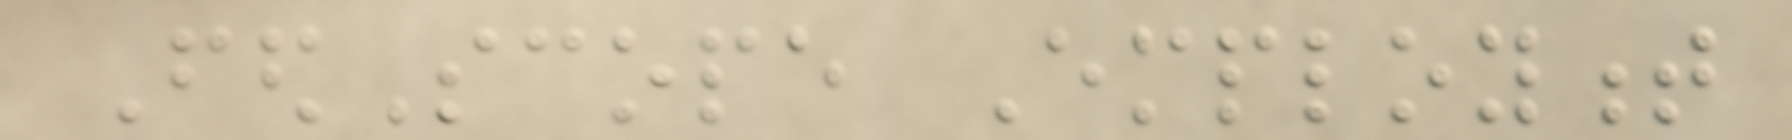FedScope Employment
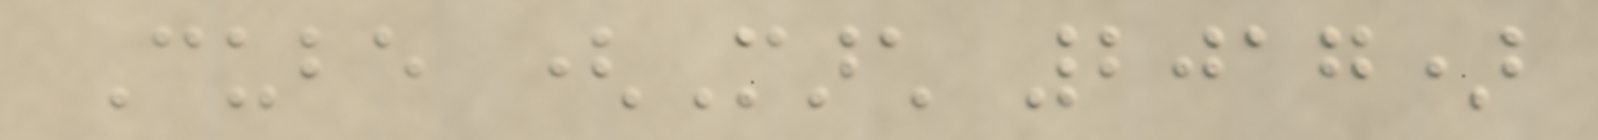Cube (March 2017)
